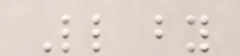Little by
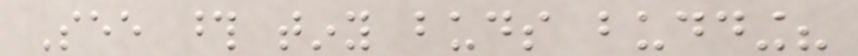See those tiny buds budding?
